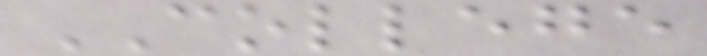COLLEGE
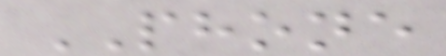PHONE
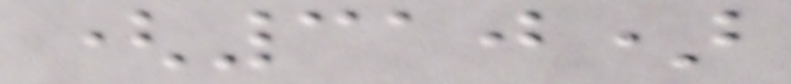(310)
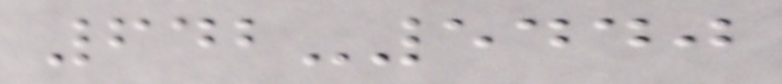642-5440
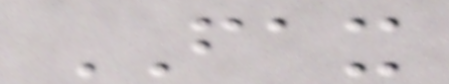FAX
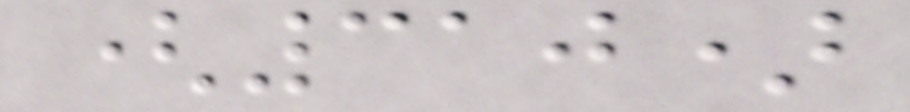(310)
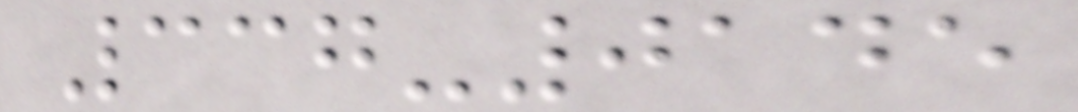337-0145
